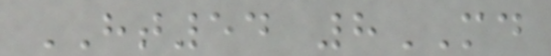HT54 8MD
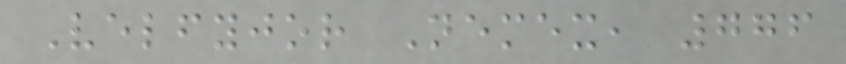Velfyjor Nemex, 776
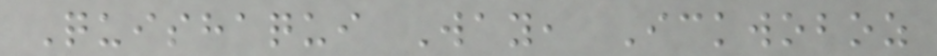Quishaqui Way, Ickwoboz
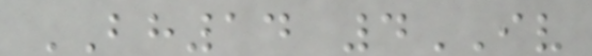BH14 4IV
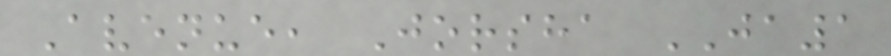Avenue, Jorsha JA1
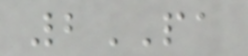2PA
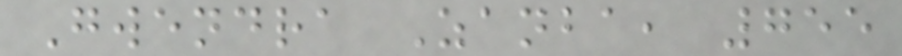Gwendra Zanba, 755
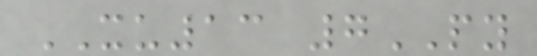XU13 7PY
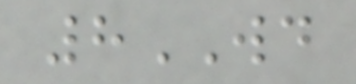8WD
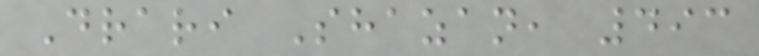Drari Shazan, 493
